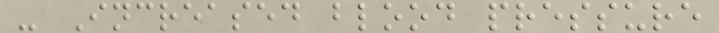- Increased blood pressure
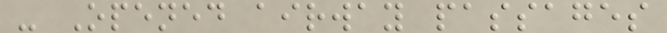- Opened airway passages
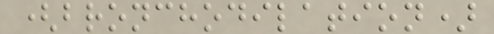(bronchodilation)
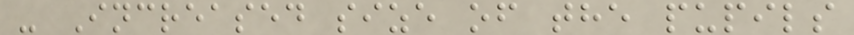- Increased size of the pupils
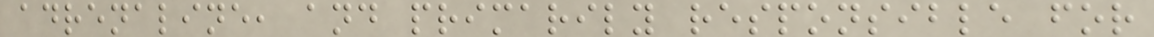adrenaline, and primarily responsible for
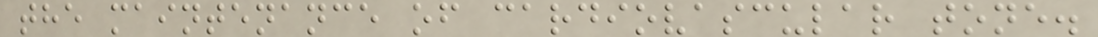the maintenance of cardiovascular tone.
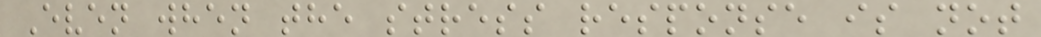Even when the stress response is not
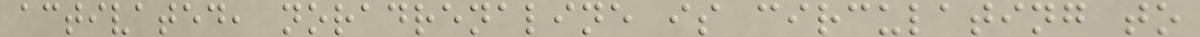activated, noradrenaline is circulating to
